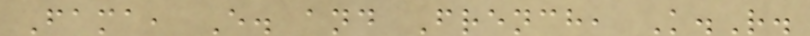Fama, E. and French, K.R.
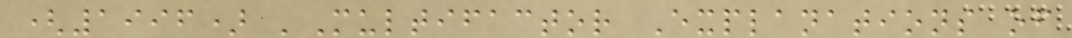(1996) 'Multifactor Explanations of
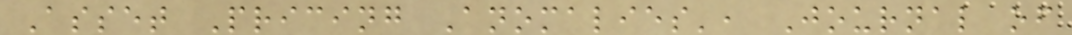Asset Pricing Anomalies', Journal of
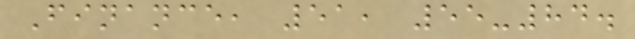Finance, 51, 55-84.
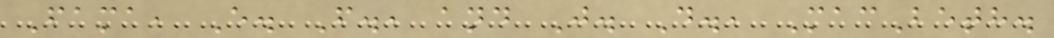Fama, E. F., and J. D., MacBeth.
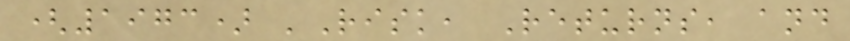(1973) 'Risk, Returns, and
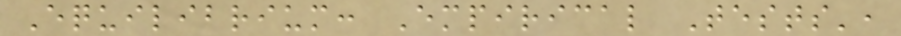Equilibrium: Empirical Tests',
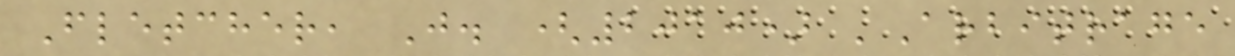Fletcher, J. (2010) 'Arbitrage
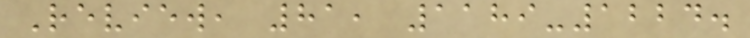Review, 81, 1189-1224.
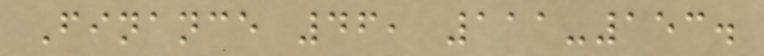Finance 46, 111-153.
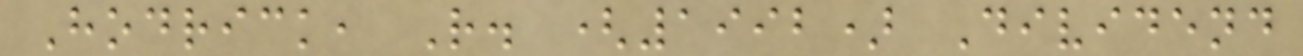Hodrick, R. (1992) Dividend
